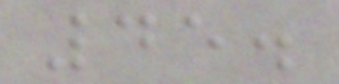45.
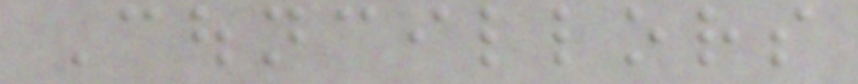Councillors
